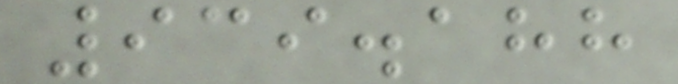939.188
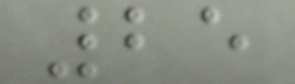25
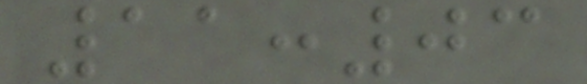11:03
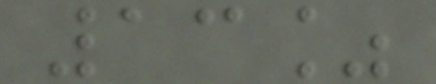13%
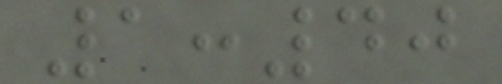1:40
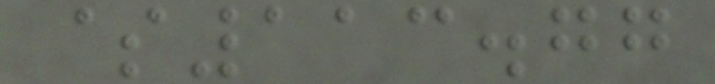$113.77
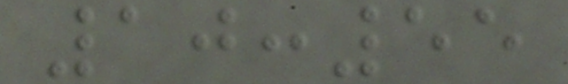10:55
